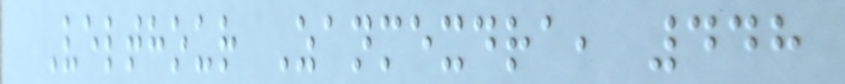Velthour Zanmexdra, 448
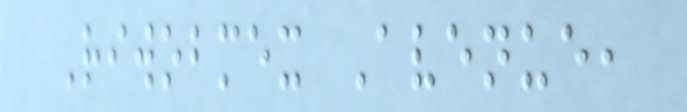Riwobmex Avenue,
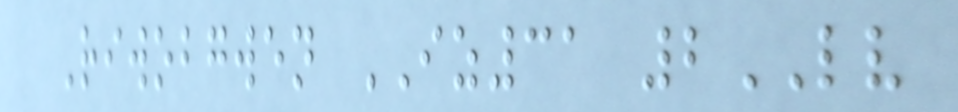Riwobgwen IZ31 2LV
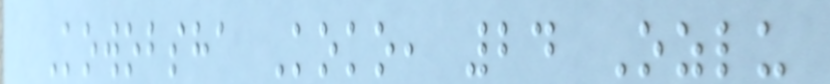Kowobsha Koko, 24 Ozlu
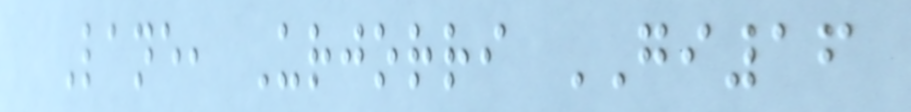Lane, Urjorri GI16
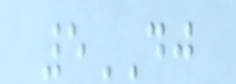5DJ
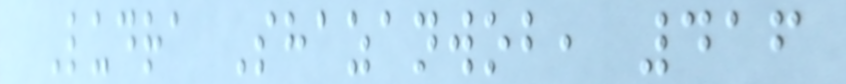Ludra Shazanwob, 416
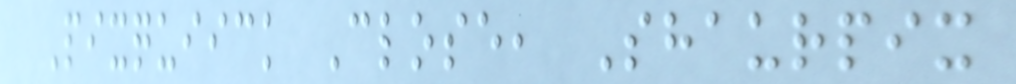Pixquiick Close, Shaurpix
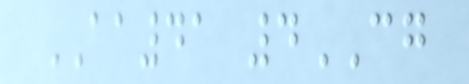AA41 4CG
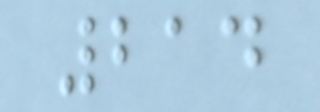214
